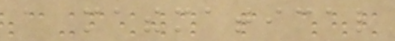a mathematical
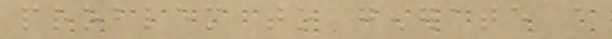problem to generate a
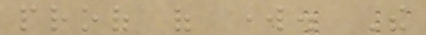proof of work. The
